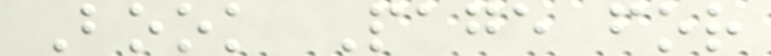Book Page for
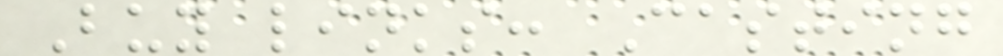Buy links: Casting
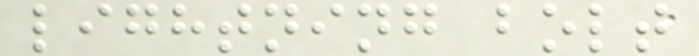lightning bolt
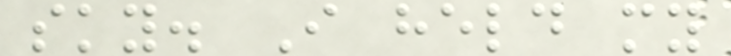sky. I held my
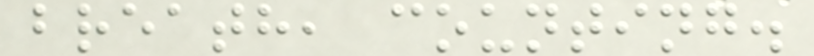breath, counting.
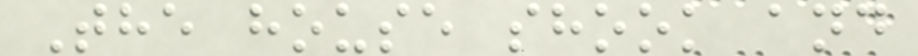The house shook and
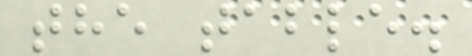the table.
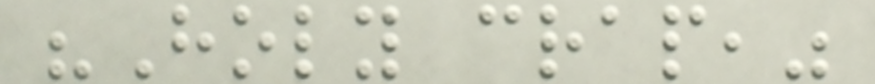"Holy crap,"
